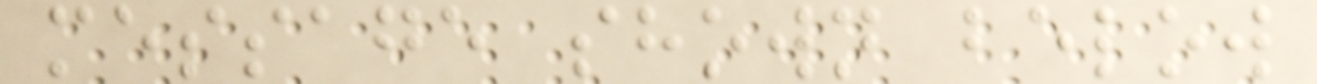message shown below
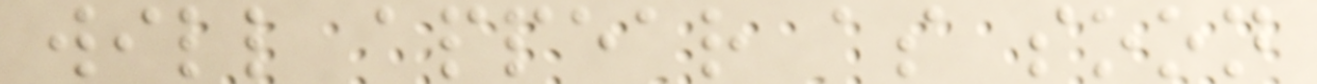will appear as soon
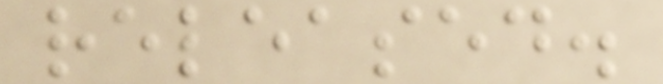released.
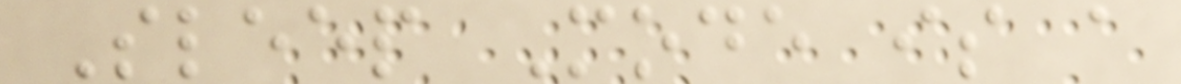Sleep Mode is a
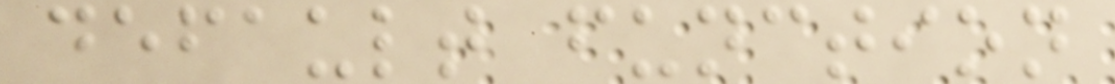default function
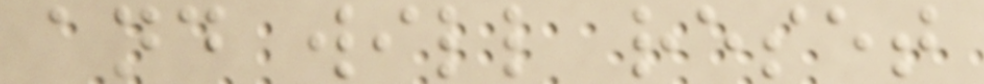and will reset
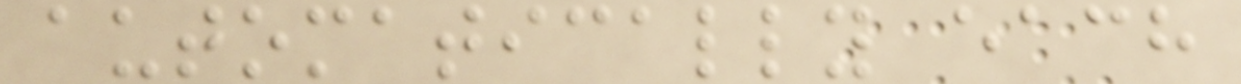automatically each
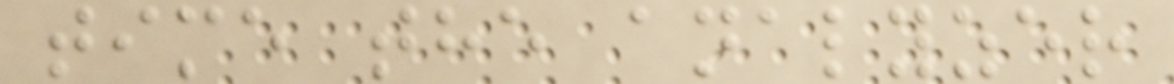time the analyzer
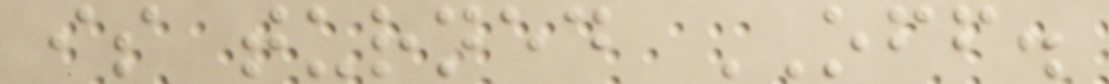is turned OFF.
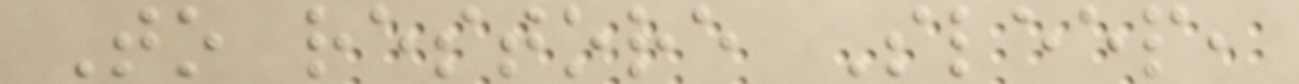To restore Sleep,
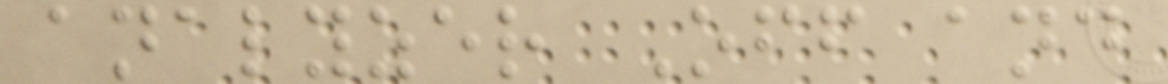analyzer Off and
